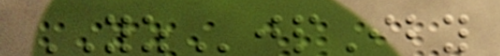YZjpIby
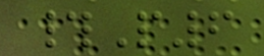#P6
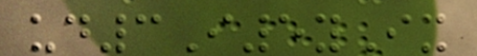ud3I5yIx
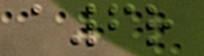a6r
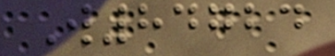W84724
